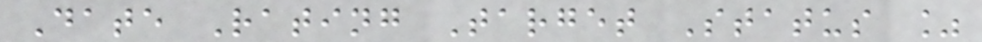Date Rating Target Status %
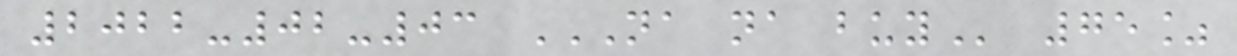2022-02-03 NA NA BUY 75%
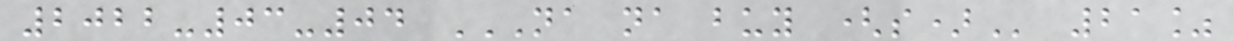2022-03-04 NA NA BUY (S) 21%
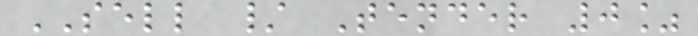SELL / Tender 0%
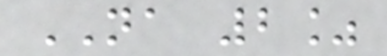NA 2%
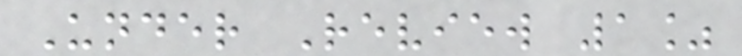Under Review 1%
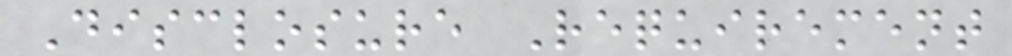Disclosure Requirement
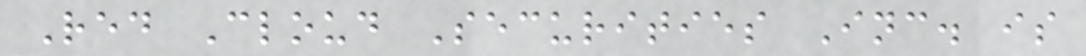Red Cloud Securities Inc. is
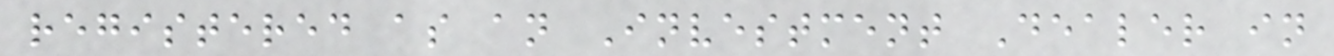registered as an Investment Dealer in
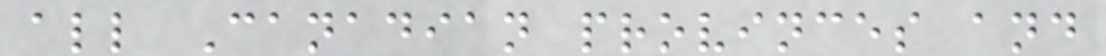all Canadian provinces and
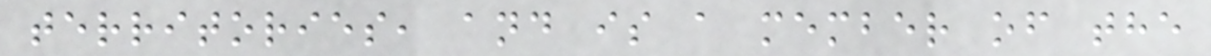territories, and is a member of the
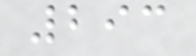293
